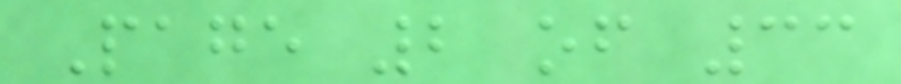Page 2 of 33
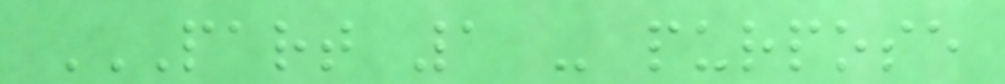PART 1 - PURPOSE
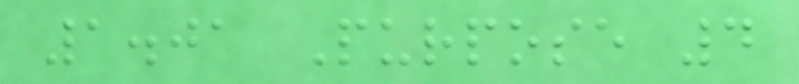1.01 Purpose 4
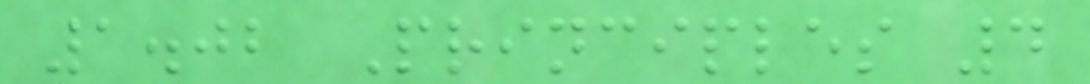1.02 Principles 4
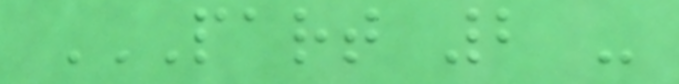PART 2 -
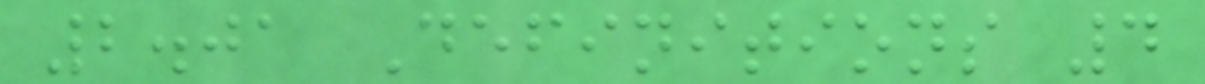2.01 Definitions 4
